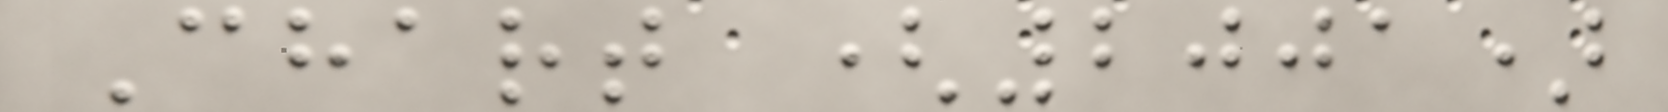Chart (2001)
